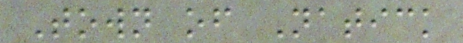Town of Natick
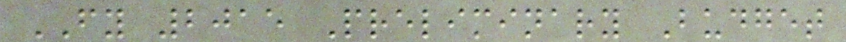FY 2015 Preliminary Budget
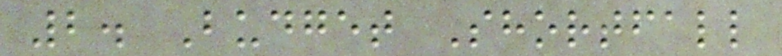2. Budget Shortfall
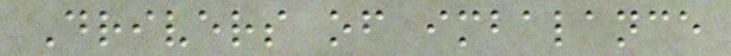Drivers of imbalance
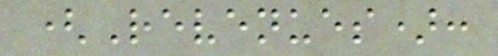(Revenues):
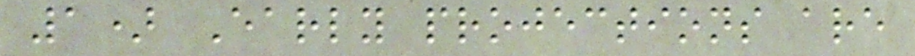1) Early projections are
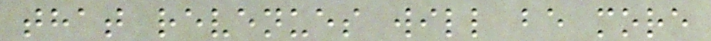that revenues will be more
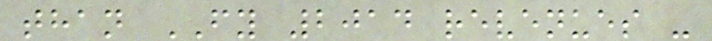than FY 2014 revenues -
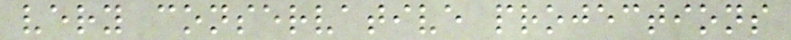very conservative projections
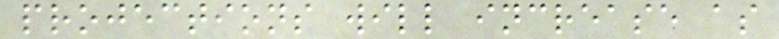projections will increase as
